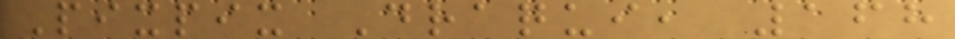Pixpix Draqui, 168
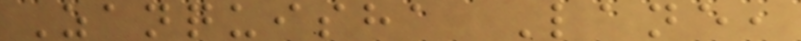Zanquisha Lane,
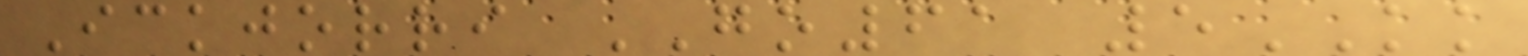Ickjorri GO61 5KK
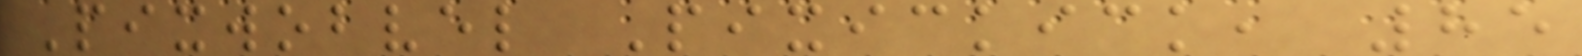Pixwobvel Pixickick, 85
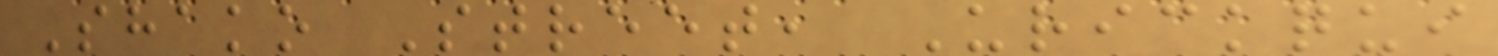Shako Street, Urickqui
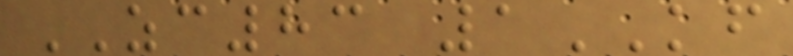ZC83 1KF
